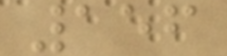156
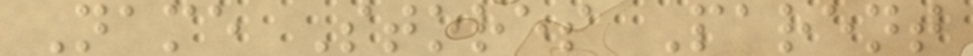Name Stores Parent
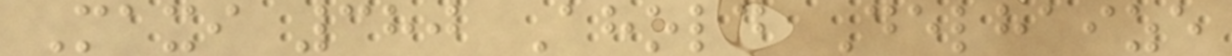Maxi 380 Ahold Delhaize
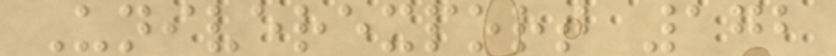Univerexport 172
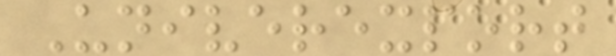Univerexport
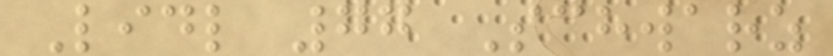Lidl 77 Schwarz
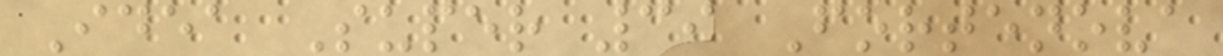Idea Super 39 Fortenova
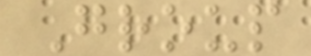Group
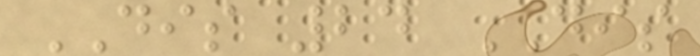DIS 24 DIS
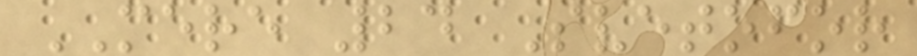MERE 24 Svetofor
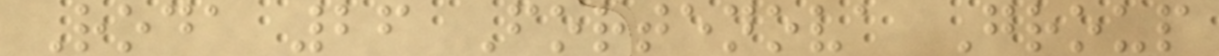Roda 26 Fortenova Group
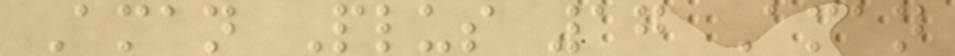Aman Plus 17 Aman
